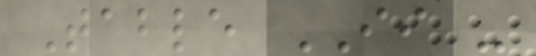Table II -
